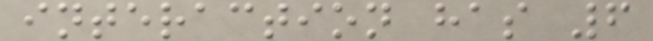interaction has 6
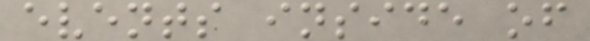events inside of
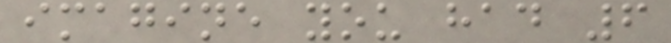imagine you had 6
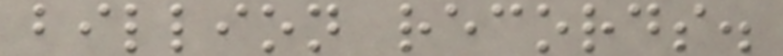billion records.
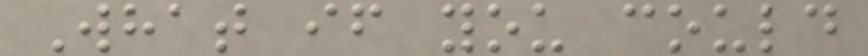What if you could
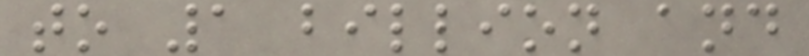to 1 billion and
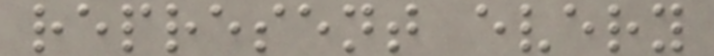represent every
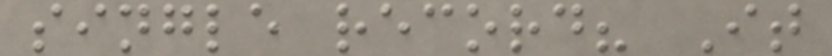single record? It
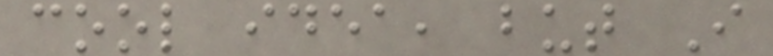cool idea, but I
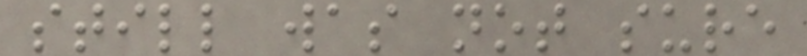still was not sure
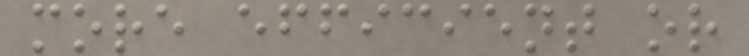more efficient or
